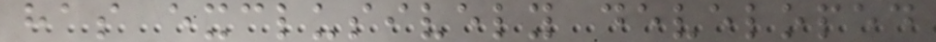has exclusively developed
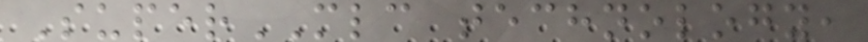SuperMLC technology,
